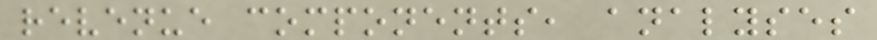revenue components, analyses
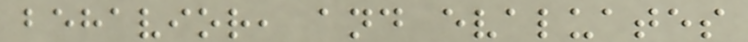behavior, and evaluates
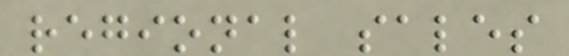regional sales
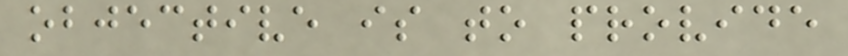objective is to provide
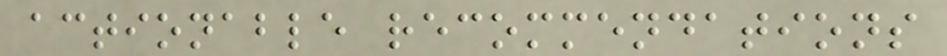actionable recommendations
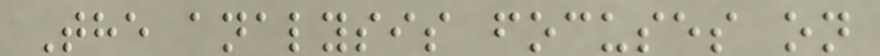The analysis focuses on
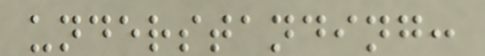understanding:
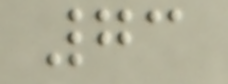73
